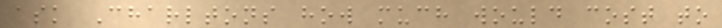ask Charltons how much would cost to
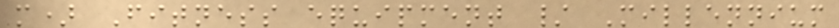m) Fitness equipment / Millennium
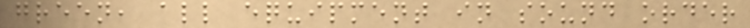green, all equipment in sound order
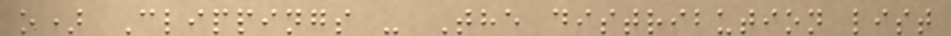o) Clippings - The distribution list
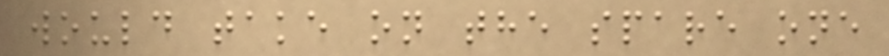would take on the spare one
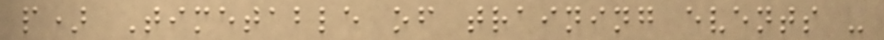p) Timetable of training events -
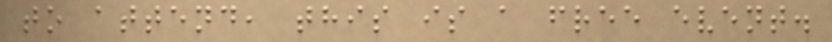to attend, this is a free event.
